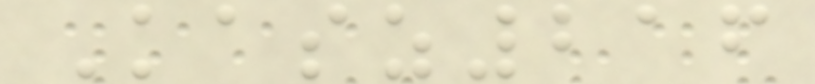Kasz216
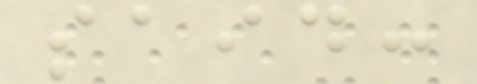said:
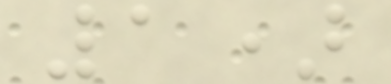1)
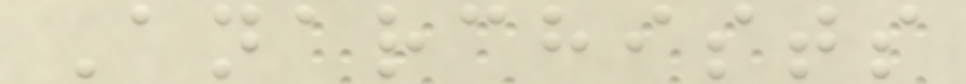Anarchists
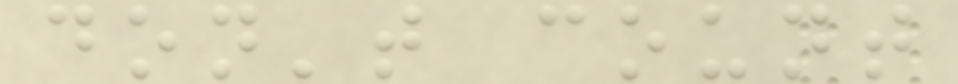don't count
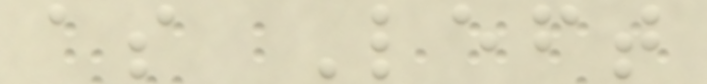as Left
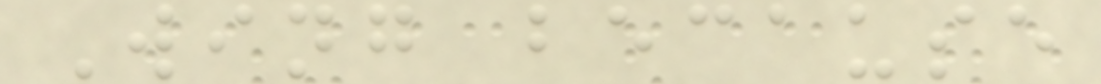Wing because
